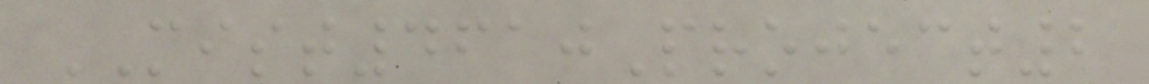MIST4610Project2
